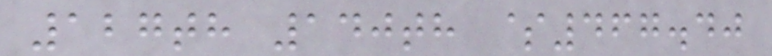127th 140th $467.40
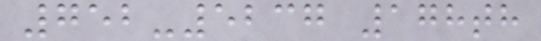752-5237 178th
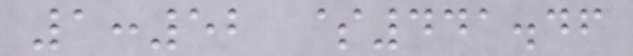1:52 $441.46
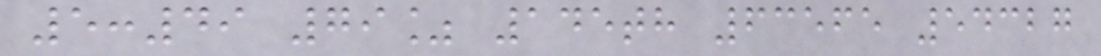5:49 79% 145th 63565 54327
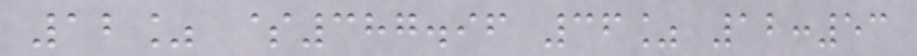12% $387.96 36% 12:53
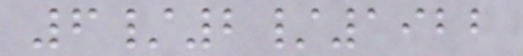6/2/1922
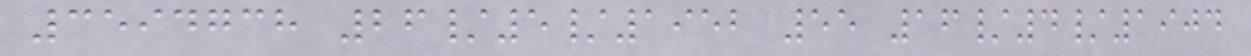3594738 26/5/1952 55 16/4/1904
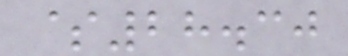$28.30
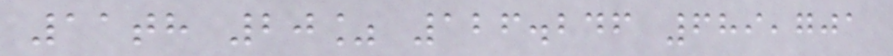11th 20% 126.246 689,701
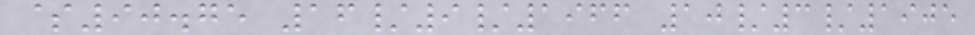$90.75 16/9/1966 10/3/1905
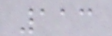113
